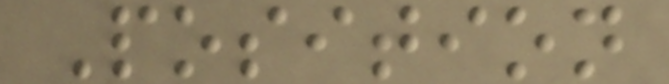Position
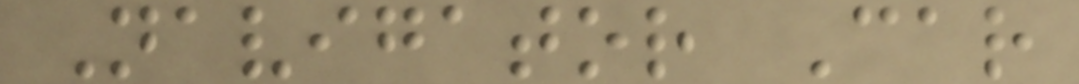Navigator Car
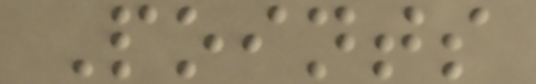Points
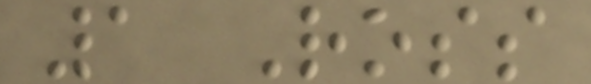1 Ross
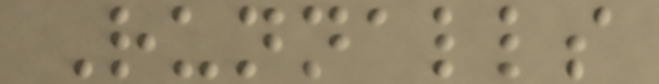Runnalls
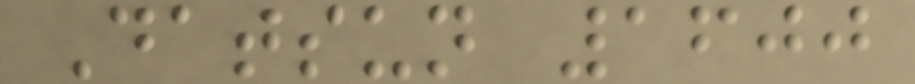Datsun 1600
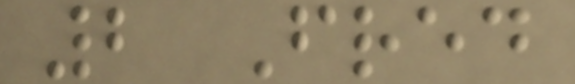2 Fred
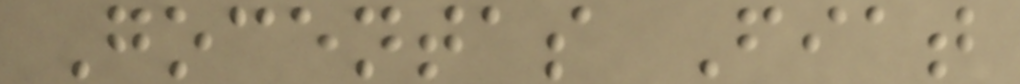Gocentas Fiat
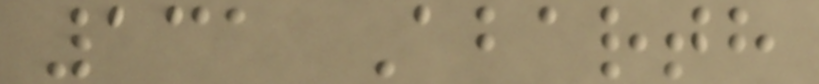131 Abarth
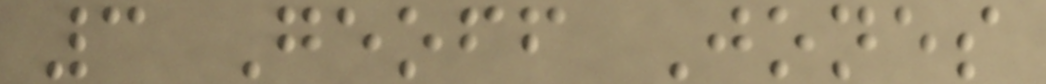3 Geoff Jones
